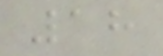18
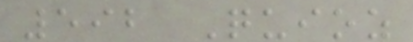592 Quioz
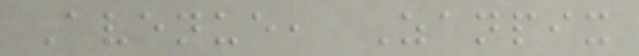Avenue, Zanpix
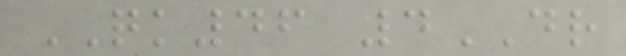QK46 4DR
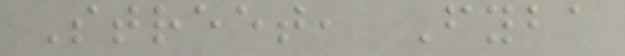Street, Fyba
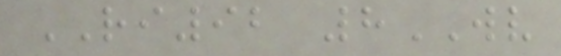RI92 8WV
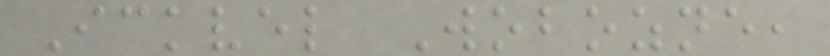Ickvel Wobozne,
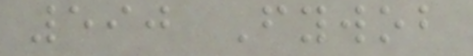590 Fywob
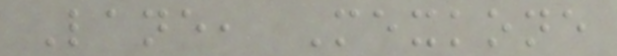Lane, Mexkone
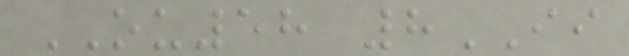OU58 8II
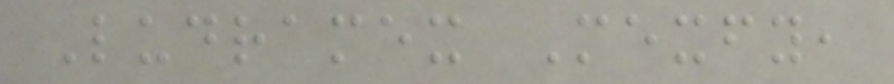Ludramex Mexfy,
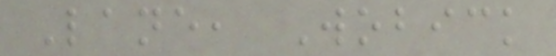Lane, Wobick
